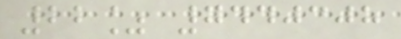22% 7440308
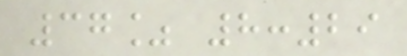37% 8:29
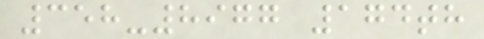358-8977 174th
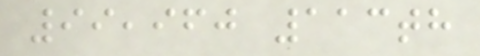99,960 113th
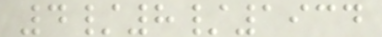4/8/1934
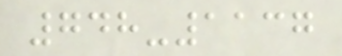748-1137
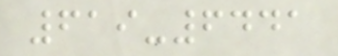619-6441
